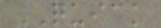QUICK
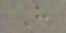H
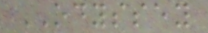ODYSSEY
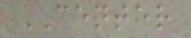CENTER
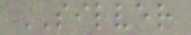SILVER
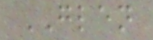GLEN
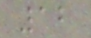12
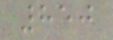850
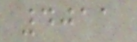4011
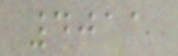4011
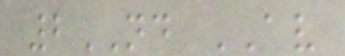2ND AV
